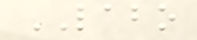LABO
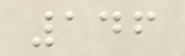146
